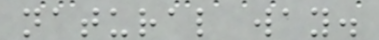natural way.
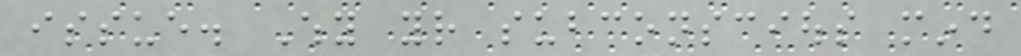issue. Why your subconscious mind
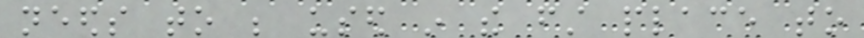needs to be used in the first place to
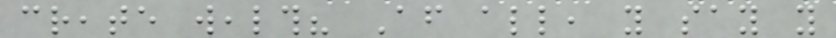create wealth? After all, you say you
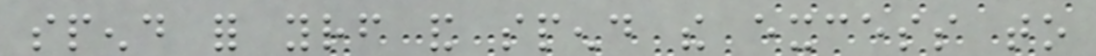spend for yourself and spend the excess to
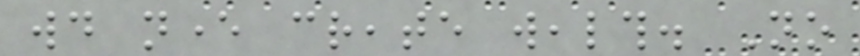would never create wealth. No
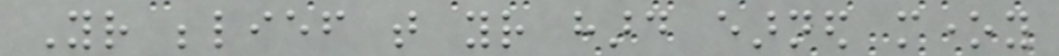Your belief that your hard earned money
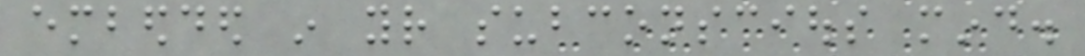embedded in your subconscious mind.
